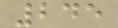245
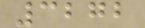3272
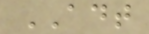ADT
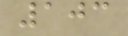103
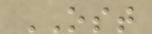OST
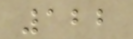122
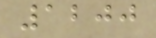1200
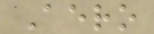Aero
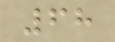68
